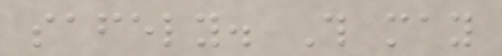safely. This may
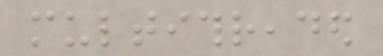multithreaded
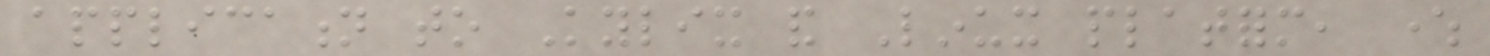application to Kylix and Linux platform, where
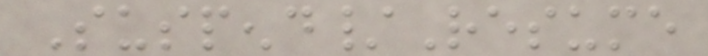Suspend/Resume
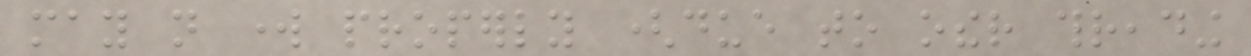may not work properly (due to other threading
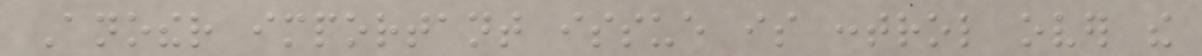Another important issue is control over the
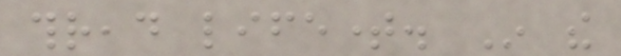thread lifetime. In the
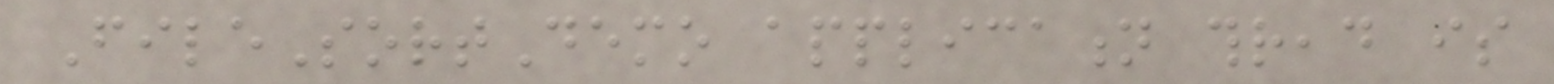FileSortDemo application thread is
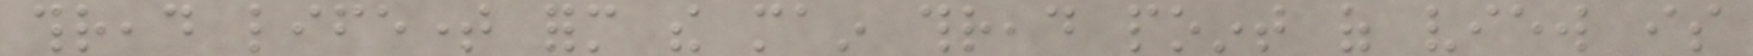thread lifetime form the main thread point of view is
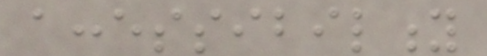accessibility
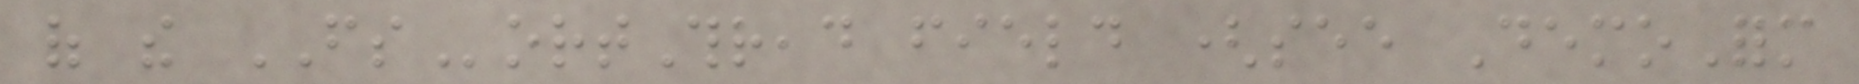of the FSortThread field (see DemoForm
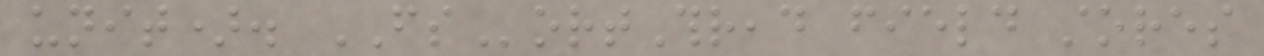unit). FSortThread field stores
